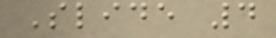Slide 4
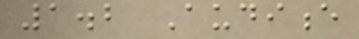1.2 Audience
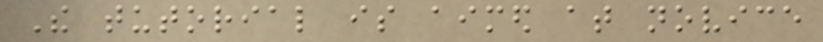The tutorial is aimed at novice
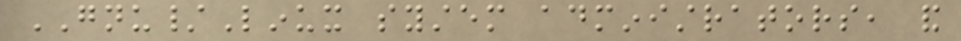GNU/Linux system administrators, and
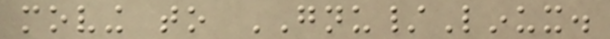moving to GNU/Linux.
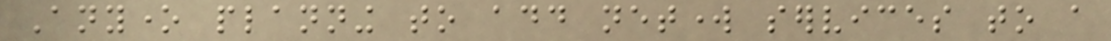Anyone planning to add network services to a
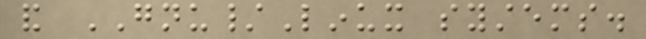and GNU/Linux systems.
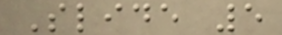Slide 5
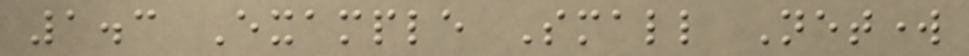1.3 Example Small Network
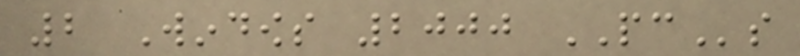2 Windows 2000 PCs
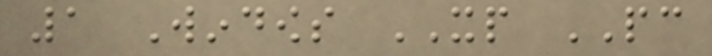1 Windows XP PC
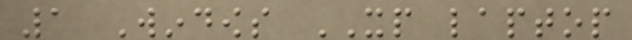1 Windows XP laptop
